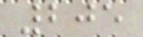205
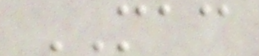MAC
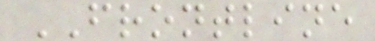FRONTLINE
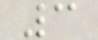3
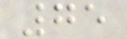75
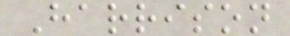Harrison
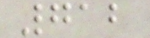712
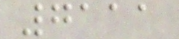7111
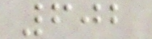602
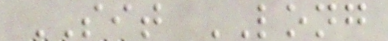SIT LONG
